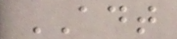ADT
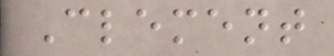Clement
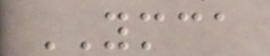YMCA
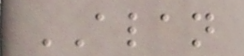ALAN
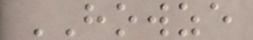HOWZE
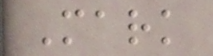Mark
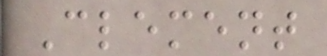Clement
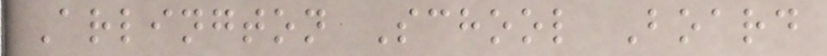Arlington School Board
